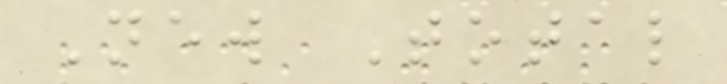New Total
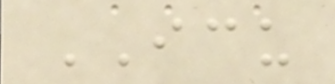ICU
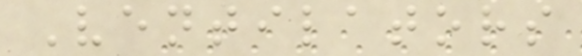Ventilators
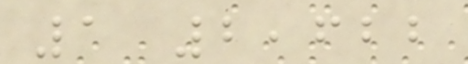1 2,622
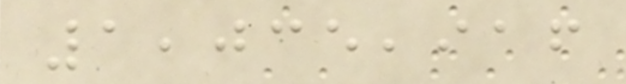1,035,916
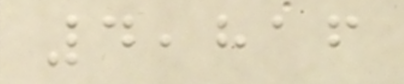4,816
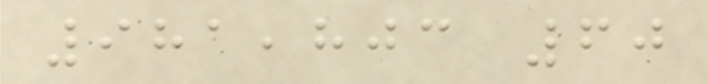981,803 60
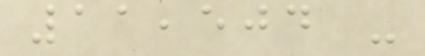11,504 -
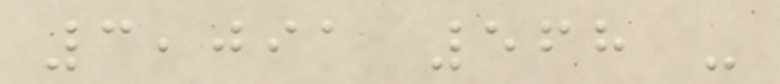3,091 568 -
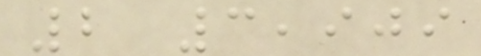2 3,909
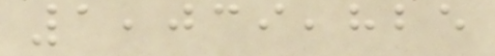1,039,825
